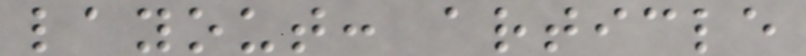layout: article
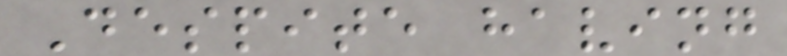Despite having
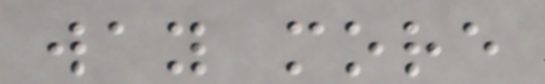way more
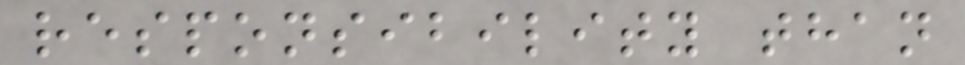responsibility than
